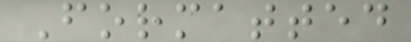Formatted
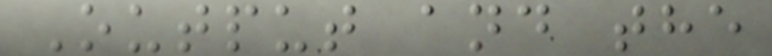Output and the
